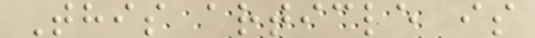This article is
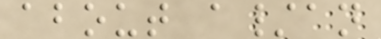about a/an
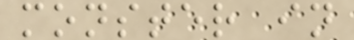monster in
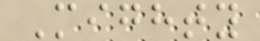Mighty
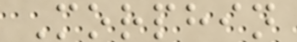Morphin
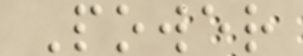Power
